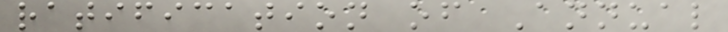ratification of Annual
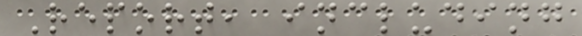Report, including
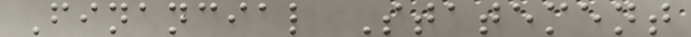Financial Statement
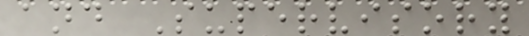and Supervisory
